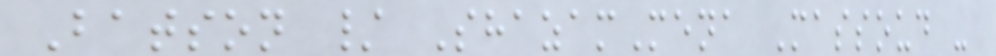Batson / ShazamMena Massoud -
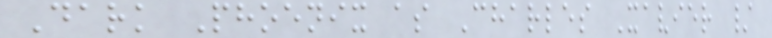Dark Phoenix as Charles Xavier /
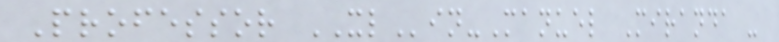Professor XLin-Manuel Miranda -
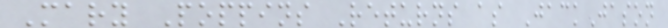Mary Poppins Returns as JackJason
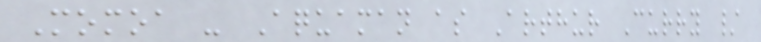Momoa - Aquaman as Arthur Curry /
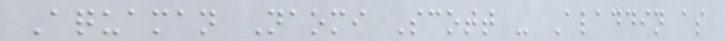Aquaman Naomi Scott - Aladdin as
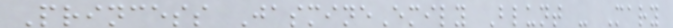Princess JasmineEmily Blunt - Mary
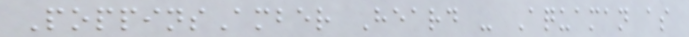PoppinsAmber Heard - Aquaman as
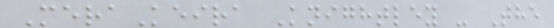MeraKeira Knightley - The
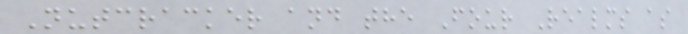Nutcracker and the Four Realms as
